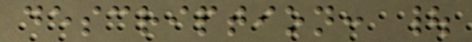description: |
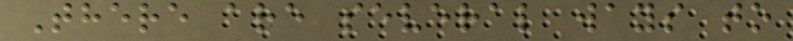There are several ways to
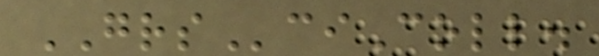GRSciColl.
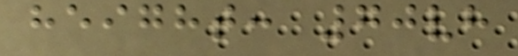height: 70vh
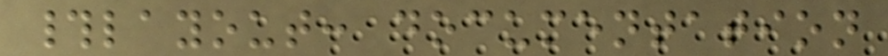#layout: documentation
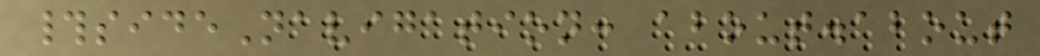#sideNavigation: about.about
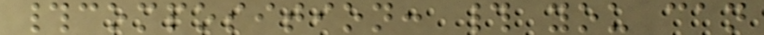#composition: # you can
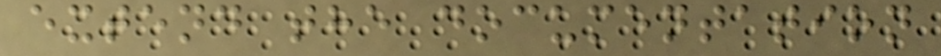extend the documentation
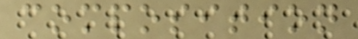composition
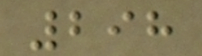298
